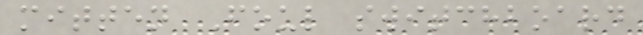mitten Foul switchboard
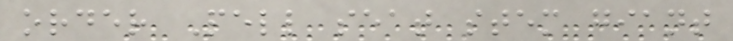order Pell seat stem giant
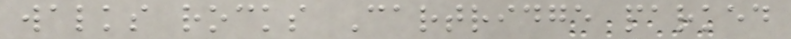walks rocks Cartridge parked
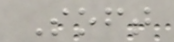Soft
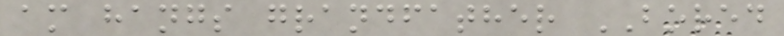am hangs grandfather BORED
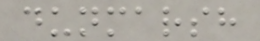dunmarsh
